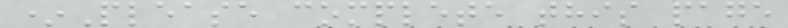*Please complete this page
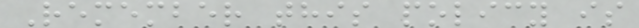Remember this policy is
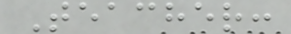Teacher:
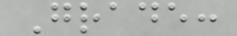Grade:
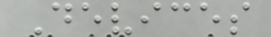Devices
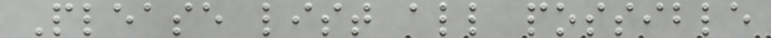Please list all possible
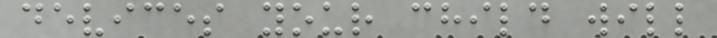devices your child will
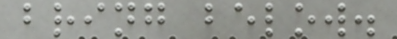bring below.
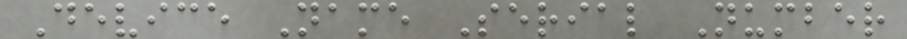Device Name Serial Number
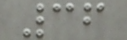36
